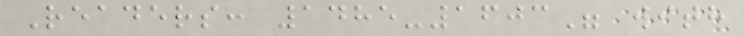Readers: 1485-1603" with
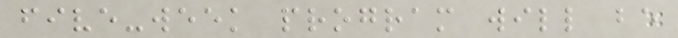five-week program will be
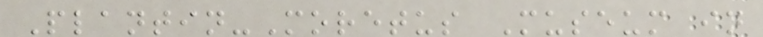Plantin-Moretus Museum in
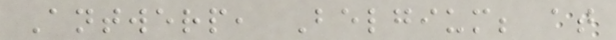Antwerp, Belgium; at
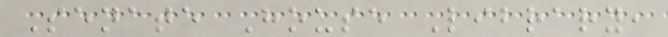Senate House Library,
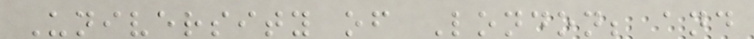University of London; and
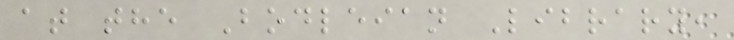at the Bodleian Library,
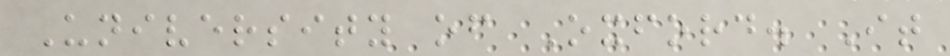University of Oxford. It
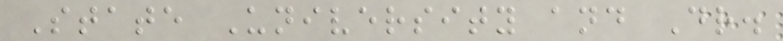State University and Dr.
